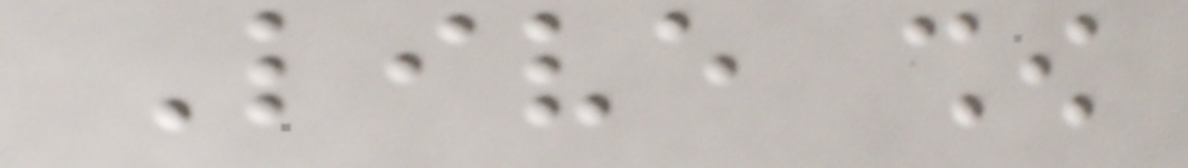Live show
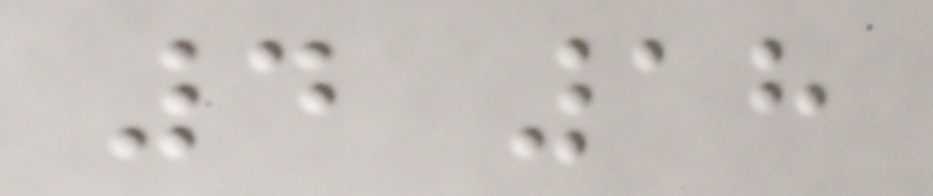4 18
